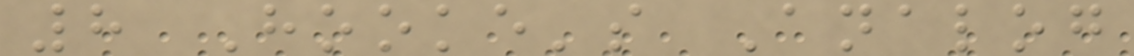8 Hooke's Analog
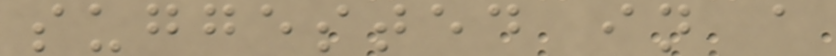suggested in a
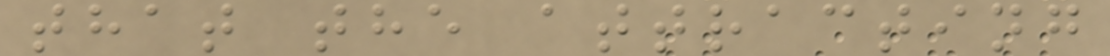that the attracting
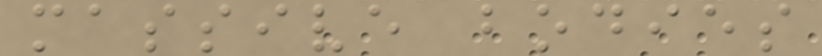massive bodies
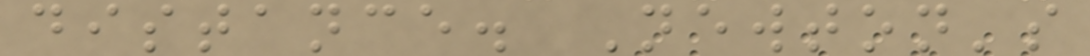distance. Newton's
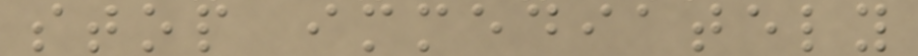stop immediately
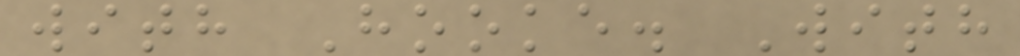with Hooke. With
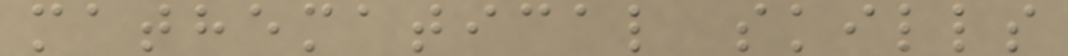mathematical skills
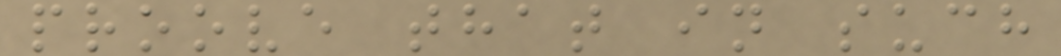proove that in such
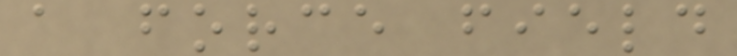a force field
